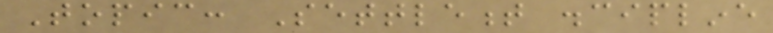Topic: Settlement discipline
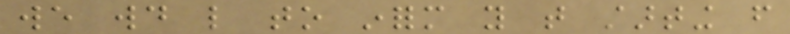we would like to inform you that starting from
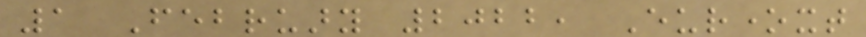1 February 2022, Euronext
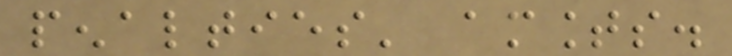penalties' amounts.
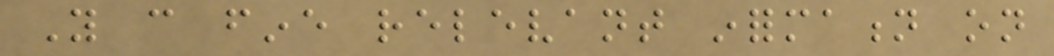You can fine relevant information on
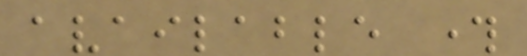available through
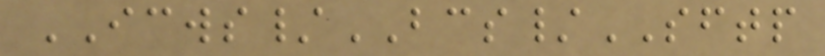ICWS/BCS/SFTP
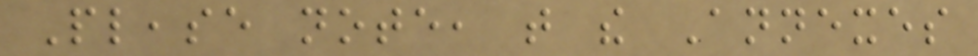Please note, that the Annexes
